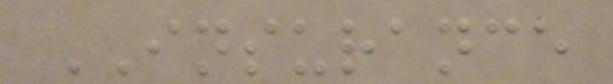INSURANCE
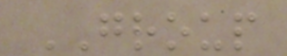GROUP
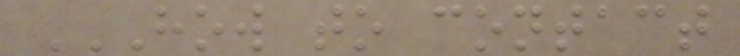HOW TO CONTACT
